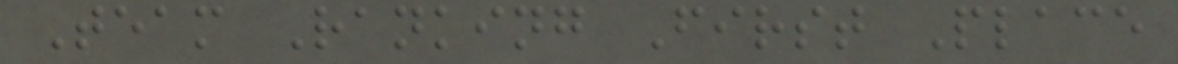Team Ranking First Place
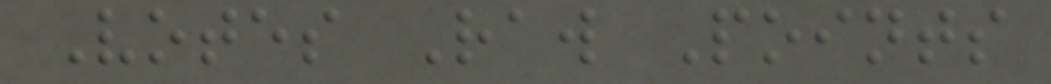Votes Raw Points
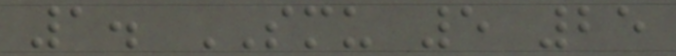1. SMU 5 25
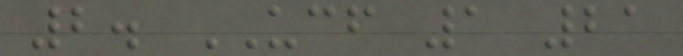2. UCF 1 21
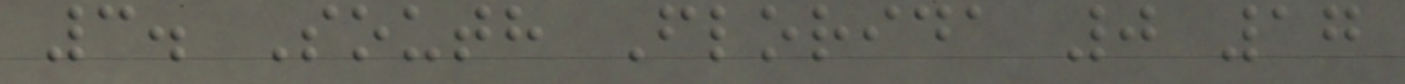3. South Florida 0 17
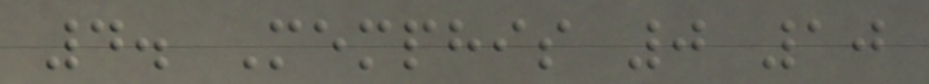4. Memphis 0 10
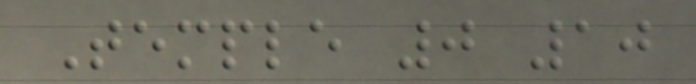Temple 0 10
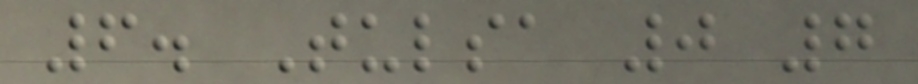6. Tulsa 0 7
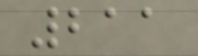211
